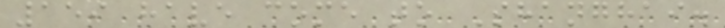159 have come to Shanghai.
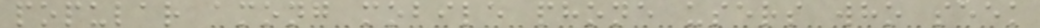popular among mobile phone users who seek
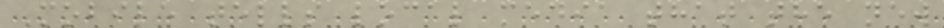Mobile tells local media that the new
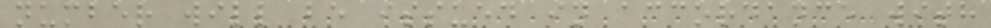number will be issued in accordance with
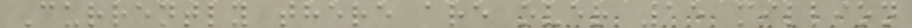Currently there are over 15 million
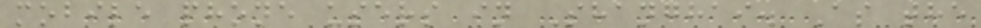mobile phone users in Shanghai. As the
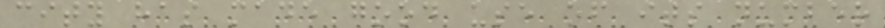city has made good use of its number
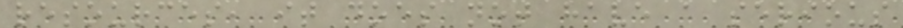resources, it does not have a serious
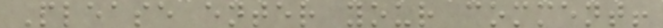Please enter your comment!
